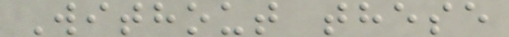Without these
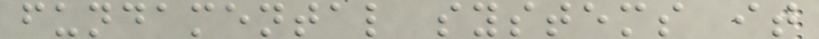fundamental systems it
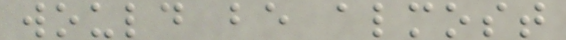would be almost
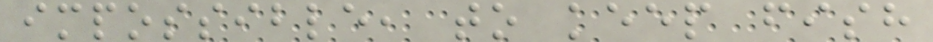impossible, to keep fish
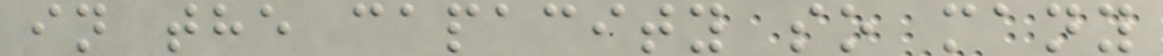in the capacity so many
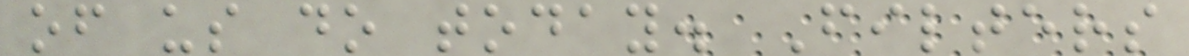of us do today. Filters
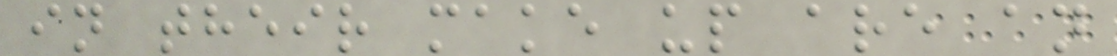in their make up are an
